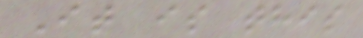It is this
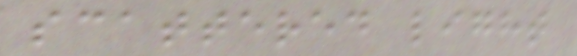scattered light
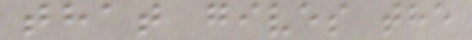that gives the
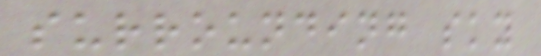surrounding sky
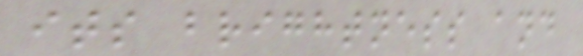its brightness and
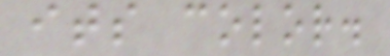its color.
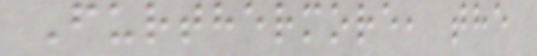Furthermore, the
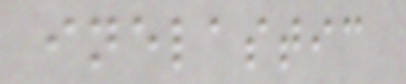inelastic
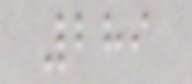289
